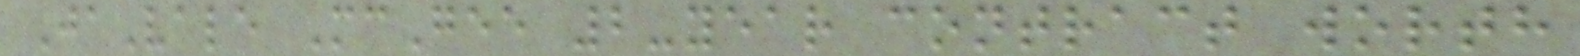JaVale McGee 2-year contract worth
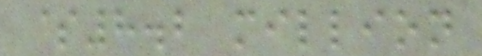$8.2 million
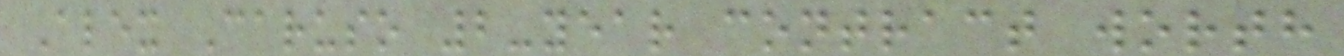Alex Caruso 2-year contract worth
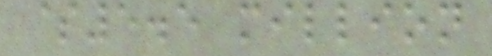$5.5 million
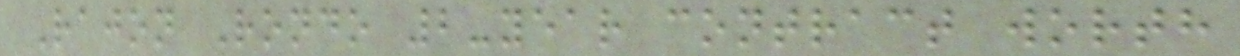Rajon Rondo 2-year contract worth
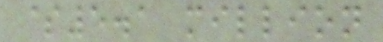$5.1 million
